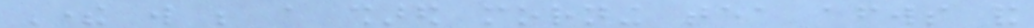There will be a shared morning tea afterwards and
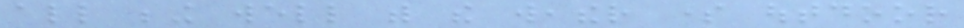all being well with the weather some outdoor
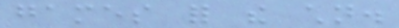games for the children.
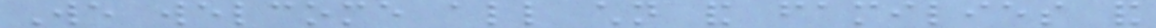We welcome all children and families and
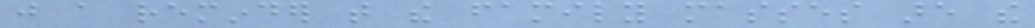just a reminder that the family masses are the
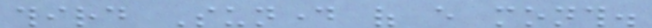third Sunday of every month.
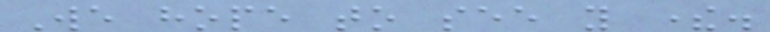We hope to see you there.
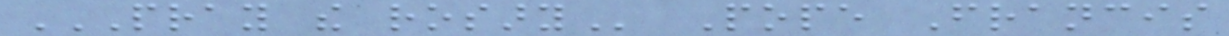PRAY THE ROSARY Pope Francis
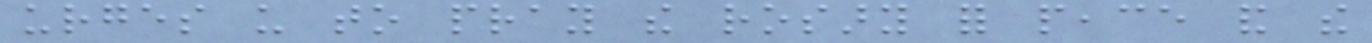urges us to pray the rosary for peace and the
